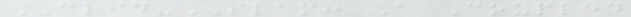CLID-SLAM: A Coupled
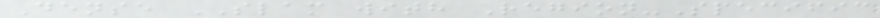Dense SLAM with Region-Specific
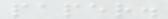paper.
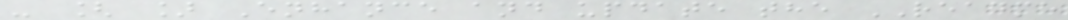- [ ] Enhance and update the README
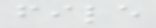file
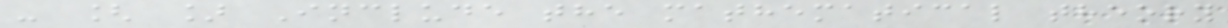- [ ] Include the mathematical theory
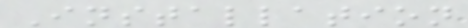Installation
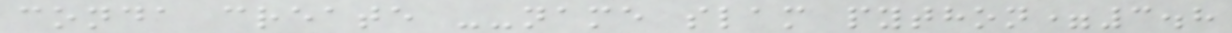conda create --name slam python=3.8
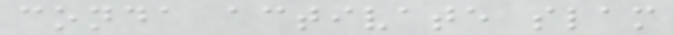conda activate slam
